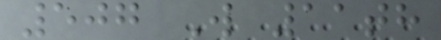507 W 11th
